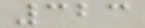323
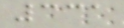331
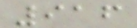916
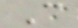C
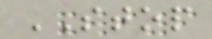STOP
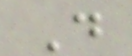D
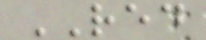RED
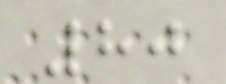80
